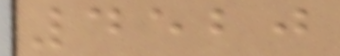4520
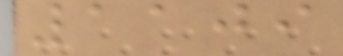1109
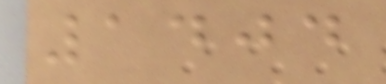1404
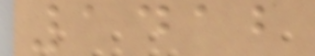1412
